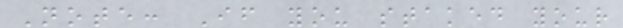Note: If you staked your
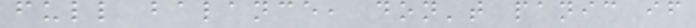full balance, don't panic if
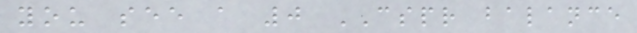you see a 0 CSPR balance
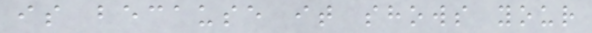is because it shows your
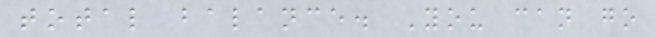total balance. You can go
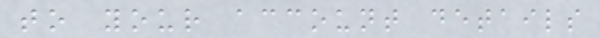to your account details
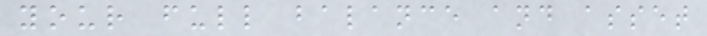your full balance and asset
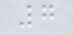7
